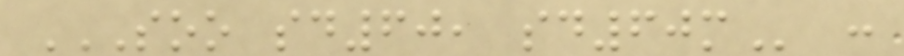SOO SD60, SD60M :
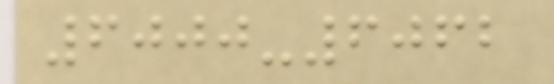6000-6062
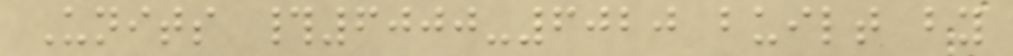Units #6000-6020 built by
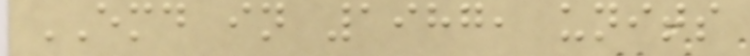EMD in 1987, units
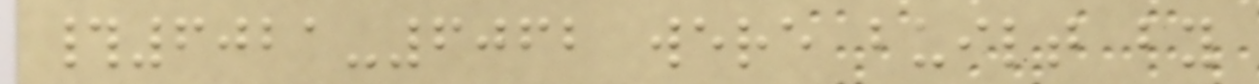#6021-6062 were built by
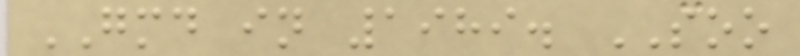GMD in 1989. SOO
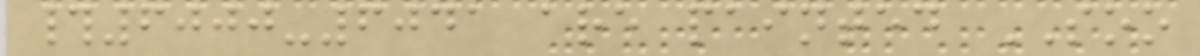#6000-6041 are painted SOO
